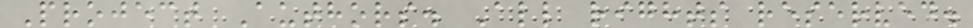Project Authors. All rights reserved.
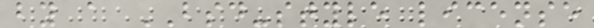by a BSD-style license
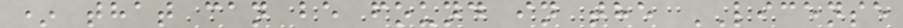* that can be found in the LICENSE
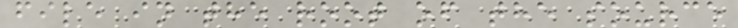file in the root of the source
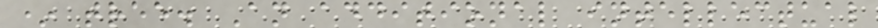* tree. An additional intellectual
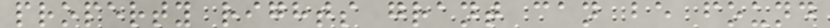property rights grant can be found
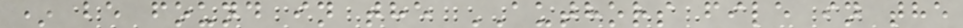* be found in the AUTHORS file in the
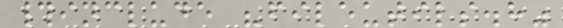#include "fileutils.h"
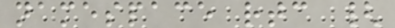namespace rtc {
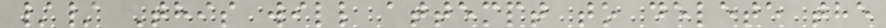// This will attempt to delete the
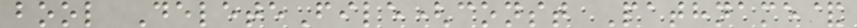bool DeleteFile(const Pathname&
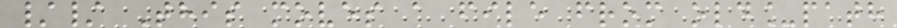// This moves a file from old_path
